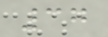37
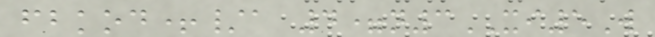fbkod+/a 4=n3XI5W
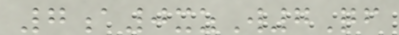7a0xzW7Qf
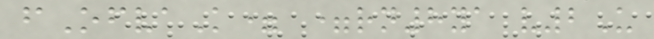fOfvaK= =rn8ya v2U
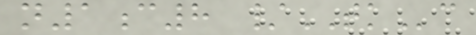n1c8 /TKc
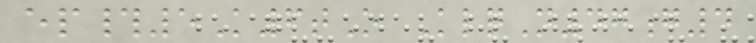ep#5K6tO KlqN47g4
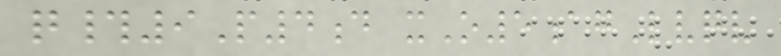q#9P4d xO5agLvqv
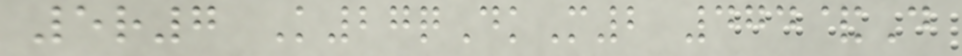5r7 K27qDkM2 474&D
